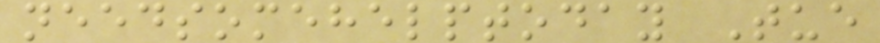needsomehelptoday Tue
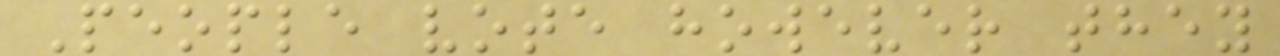People vote however they
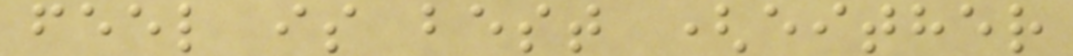feel is best (either
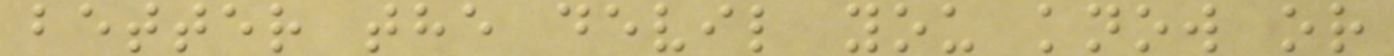better the devil you know or
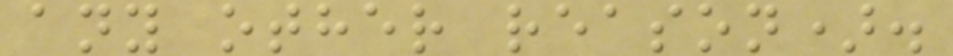any other reason).
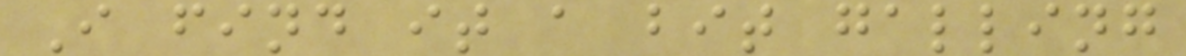I find it a bit galling
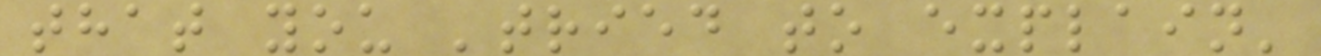that you 'tried to explain'
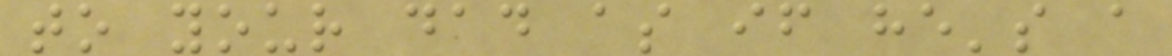to your dad as if he's a
